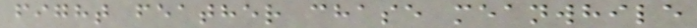fight feather chase meanwhile
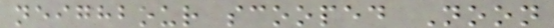neighbour scooped Noon
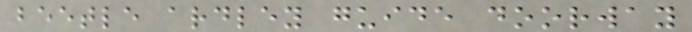beetle ardley guide doorway
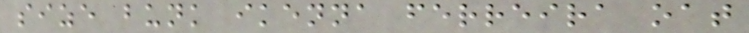size bunk ikenna ferreira oat
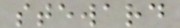steward
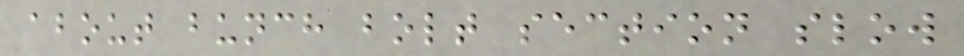about bunch bolt section slow
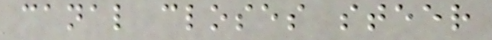canal closes steer
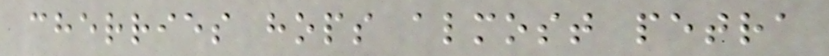cherries hops almost petra
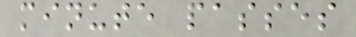minute passes
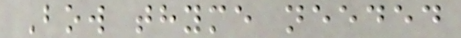Bow thyme needed
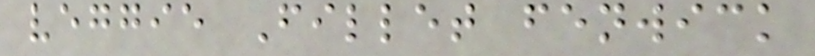veggie Fillet fenwick
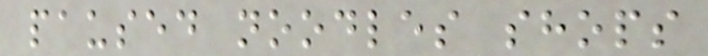paused noodles shops
